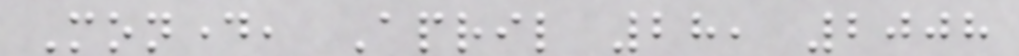Monday, April 28, 2008
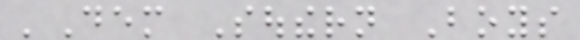'Dem Southern Boys
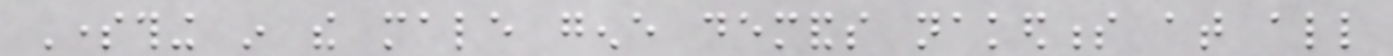Something in the male gene demands nakedness at all
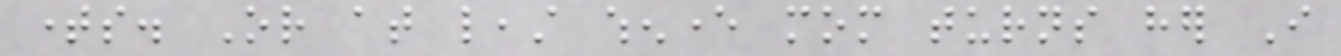times. Or at least whenever mom turns her I
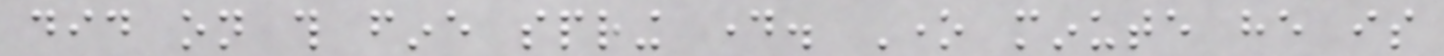did on this fine spring day. One minute he is
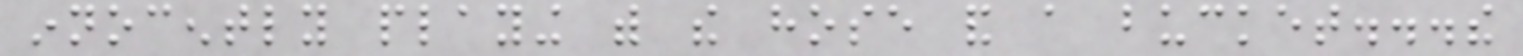innocently playing with the hose and a bucket...the
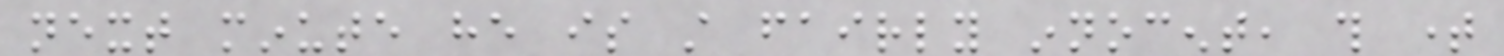next minute he is still fairly innocent, this time
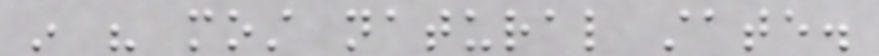in his most natural state.
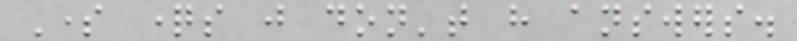Some questions just don't have answers.
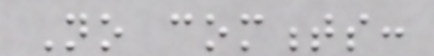No comments:
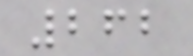262
